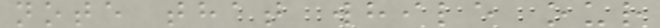note that while our
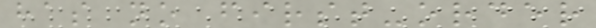has no first-order
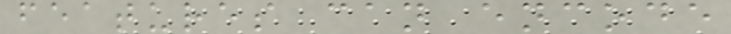features can encode
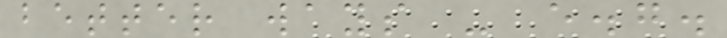better ways - e.g.
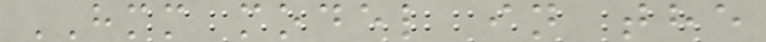HMM model in the
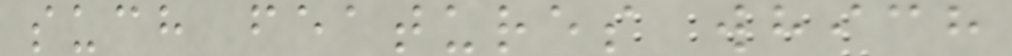such features which
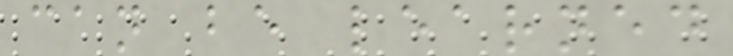can be learned
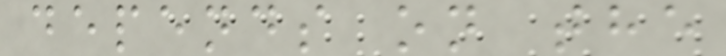depends on the
